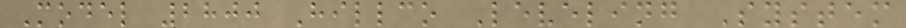Model 2800 Hillco Leveling System
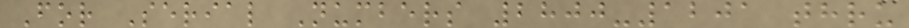For Serial Numbers 2800-1201 thru
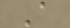A
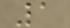1
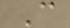C
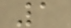1
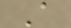A
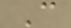C
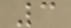3
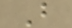B
